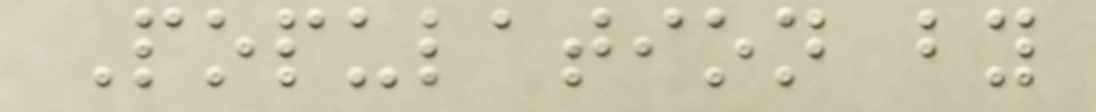Population by
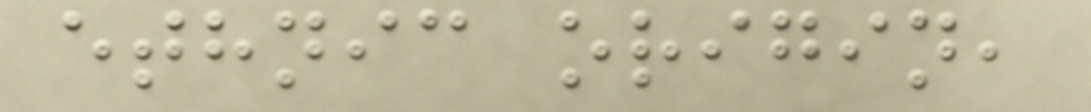ethnic origin,
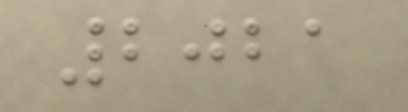2021
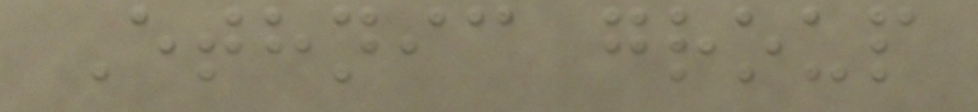Ethnic group
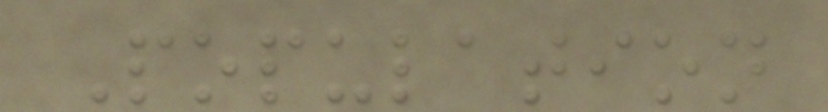Population
